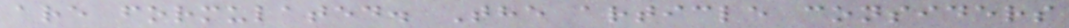are formulated. The article considers
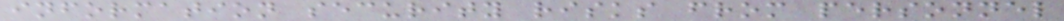information security risks from personnel
